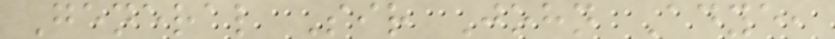General Sir John Adye,
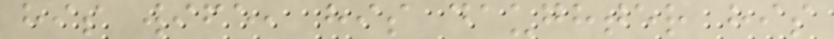his wife, his daughter his
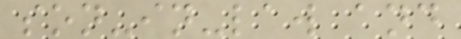son-in-law and
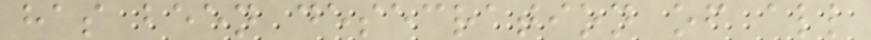has been desecration of all
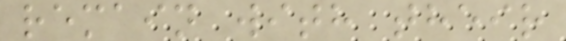remain with their
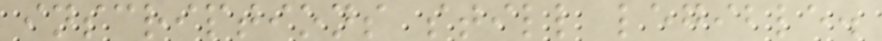inscriptions still legible.
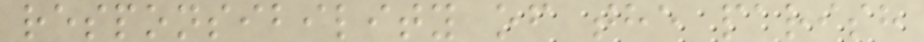responsibility of the parish
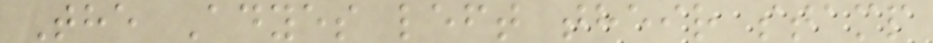The Adyes left their stamp
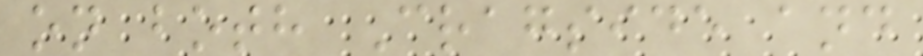on both Cragside and
